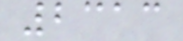2313
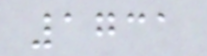1731
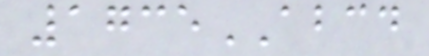1735ABCD
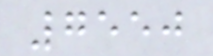7550
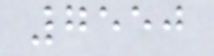7550
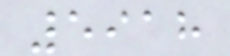5918
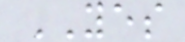YES
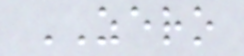ZERO
